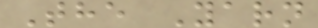The Yarn
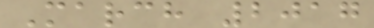March 2017
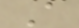A
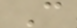C
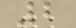2
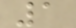1
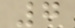7
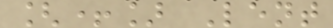[+] Lent
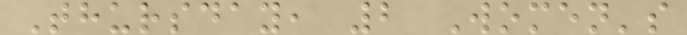Thursday, 2 Women's
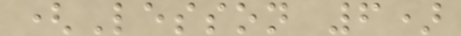(Lesson 6)
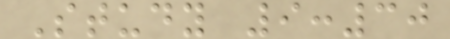Study 9:30
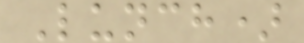Lunch)
